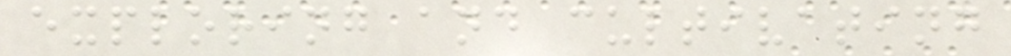exploring and cultivating
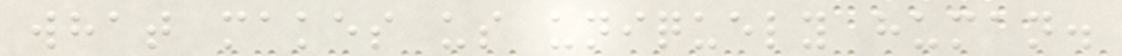what makes us uniquely human.
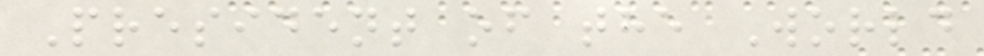President of the World
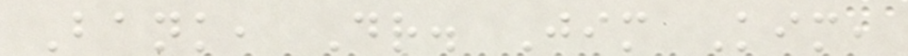Bank, Dr. Jim Kim,
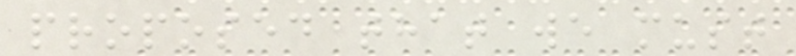proposed that we must
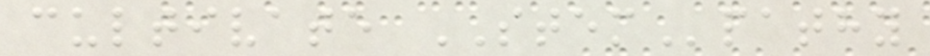cultivate STEMpathy
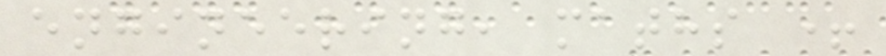engineering, maths +
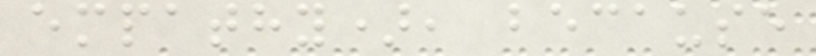empathy), because
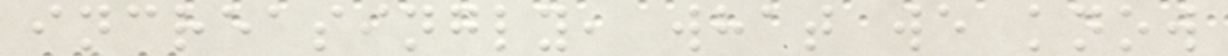increasingly, what we know
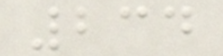234
